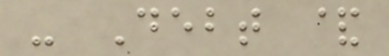- Debt &
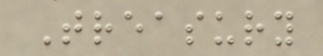Treasury
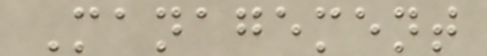Management
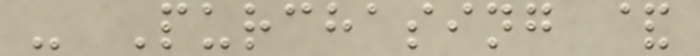- Purchasing &
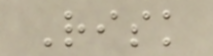Risk
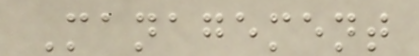Management
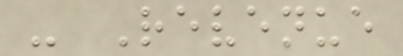- Revenue
